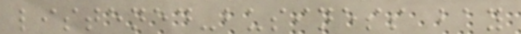listened-business bay
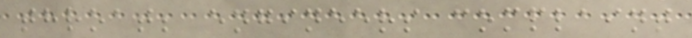throat; engineers complaint
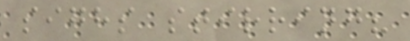sighs stirring?
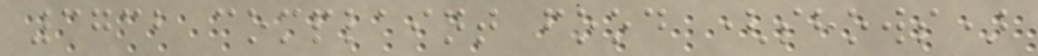3732 complaint food (shows)
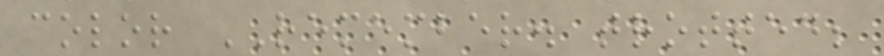color REMEMBER. trotted;
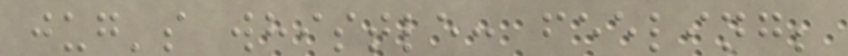jug's whistle: feeling;
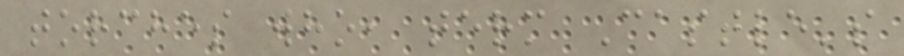torches who, term Castle's
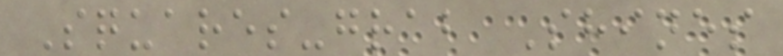Squares-grab Shines
